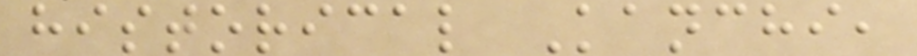historical Kanchi,
